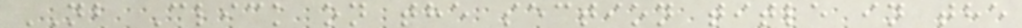NB Click on the section title in the
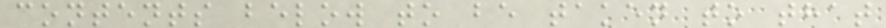contents below to be taken to that
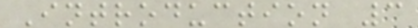Introduction 3
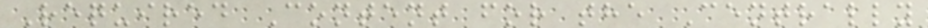Required Content for the Centrally
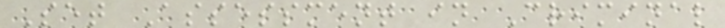Set Assessment in Criminal
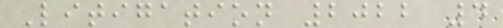Litigation 2022 4
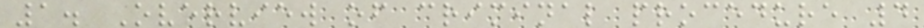1. Overview of criminal procedure 4
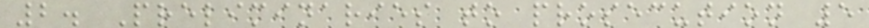2. Preliminaries to prosecution 5
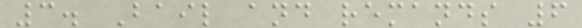3. Bail and remands 6
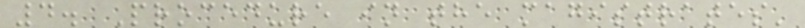4. Procedure in the magistrates'
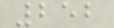252
